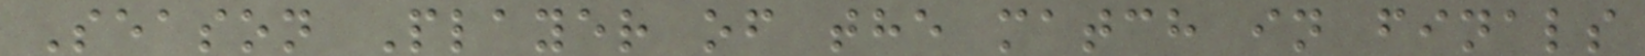Season Player of the match in finals
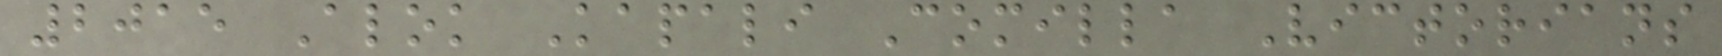2015 Alok Kapali Comilla Victorians
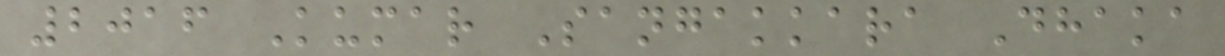2016 Kumar Sangakkara Dhaka
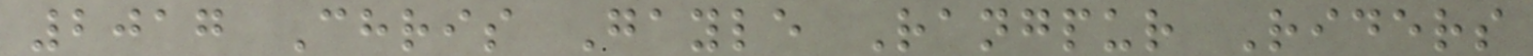2017 Chris Gayle Rangpur Riders
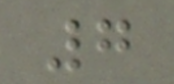7
